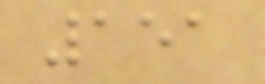151
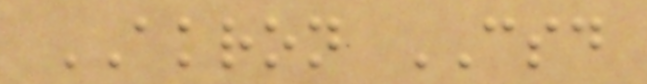AKRON CSD
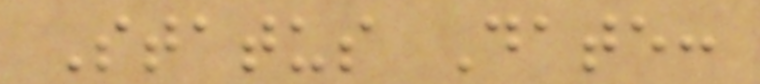Status Date:
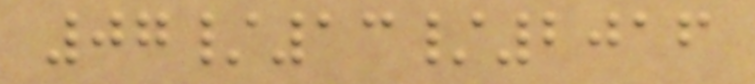07/13/2016
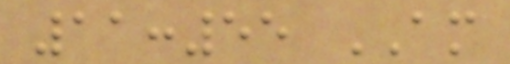11:55 AM
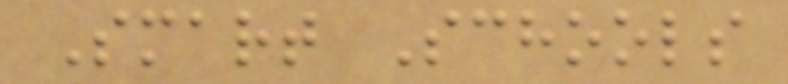Smart Schools
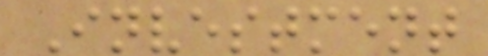Investment
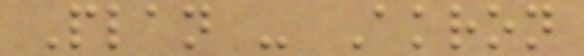Plan - Akron
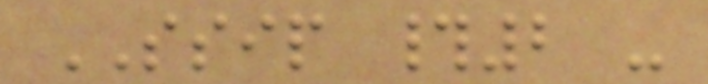SSIP #2 -
